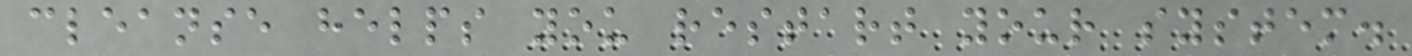cleanse helps you restart your system.
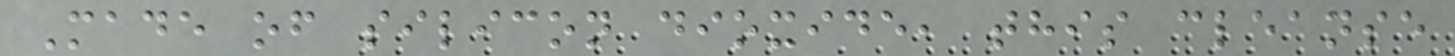Made of silicon dioxide, this cleanse
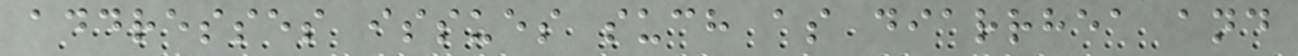addresses issues such as diarrhea and
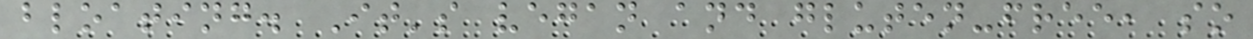bloating. It's vegan and gluten-free, so
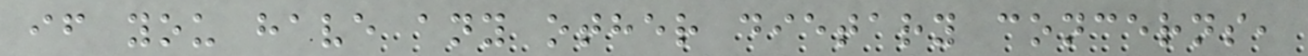if you have any other dietary concerns,
